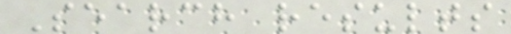Search results
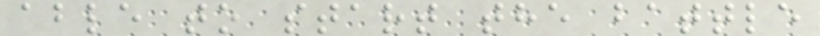able to start the battle
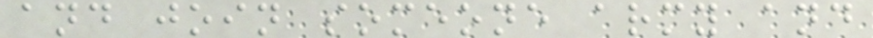and join someone army and
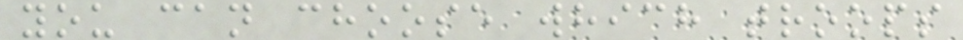you can choose which troops
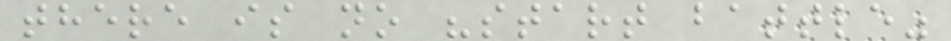there is no "start battle"
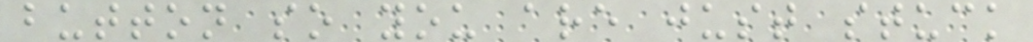button so you are just stuck
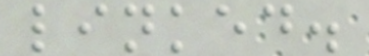linked.
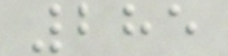285
